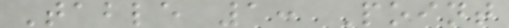Table 1: Point
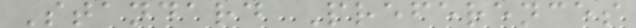Standard Preferences
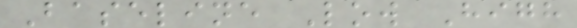Baseline Low High
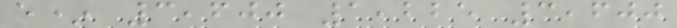e* 3,600 1,225 3,600
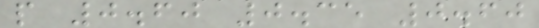p 0.60 0.35 0.60
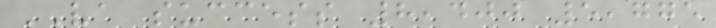VA success 8,400 5,775
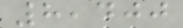8,400
